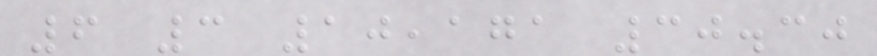6 3 10,171 30.30
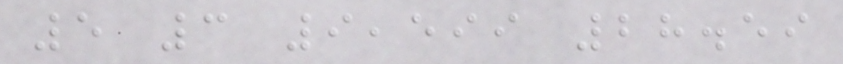5 3 9,599 28.59
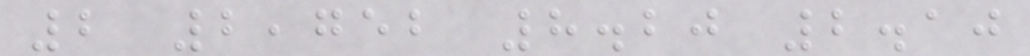2 2,752 8.20 2.10
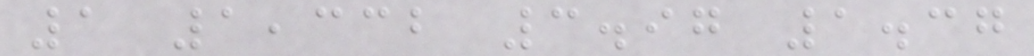1 1,332 3.97 1.37
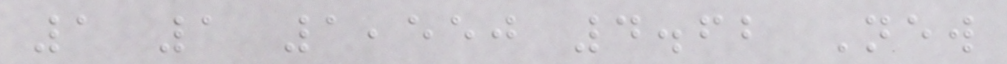1 1 1,550 4.62 New
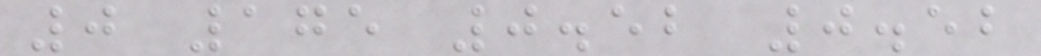0 175 0.52 0.52
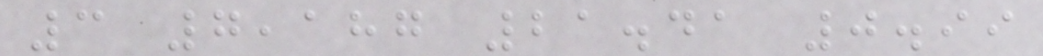3 7,187 21.41 0.99
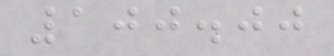100.00
